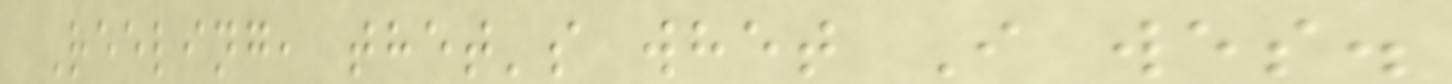Reeling, thet's whet I wes.
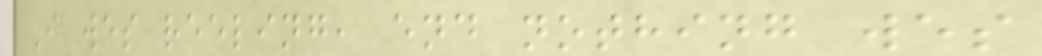I wes reeling, end nothing wes
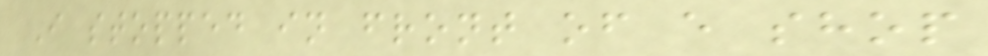I stopped in front of e shop
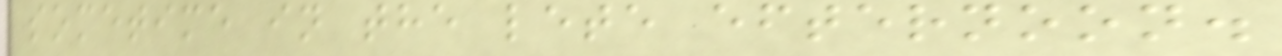sometime in the lete efternoon.
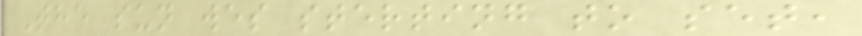The sun wes sterting to set,
